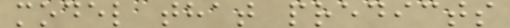model that predicts
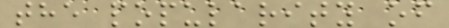the popularity of
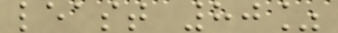least 80%
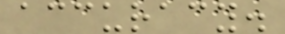accuracy.
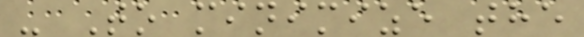- To minimize the
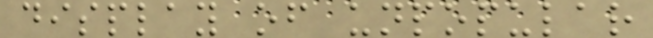display of unpopular
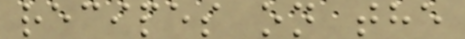recipes on the
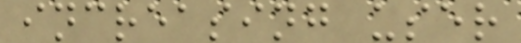increasing user
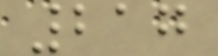217
